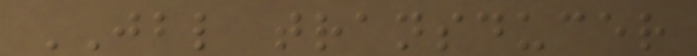JBL transducer
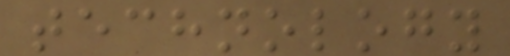technology
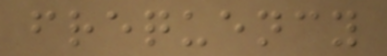frequency
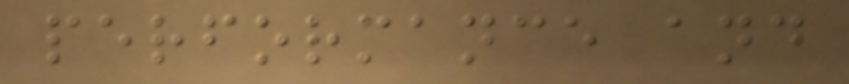performance and
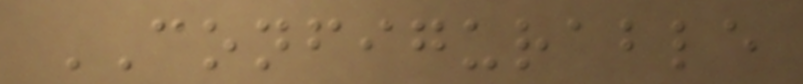CONFIGURABLE
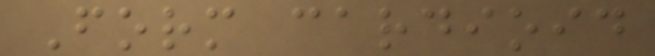Form cardioid
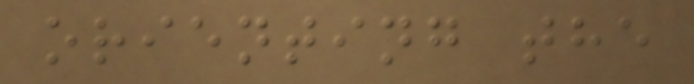orienting the
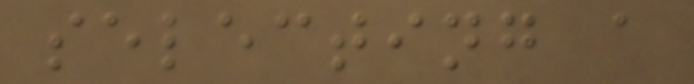selecting a
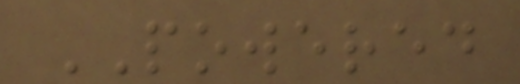POWERED
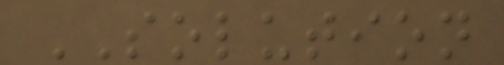SOLUTION
